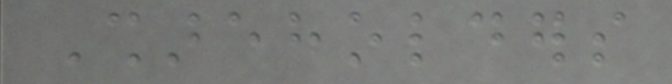Shareholders
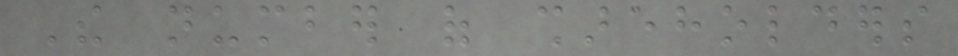The number of shareholders
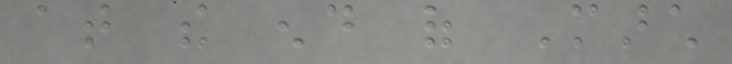at the end of March
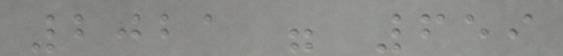2021 were 659
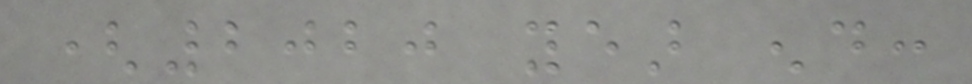(2020 year end:
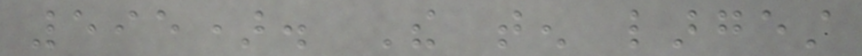595). The ten largest
